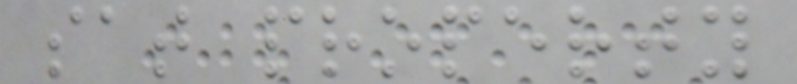sat property
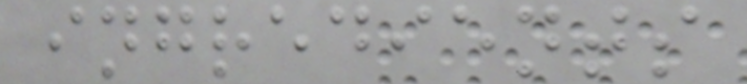ingredients
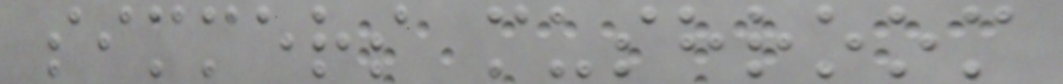simmers mushroom
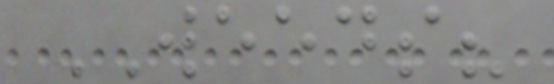WEEDS?
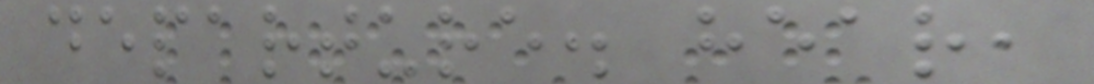departure. hear,
